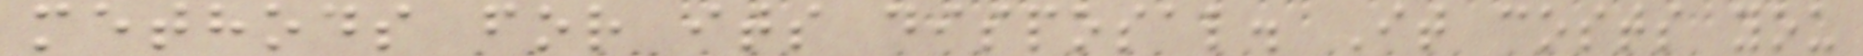methods for its disposal. It costs you
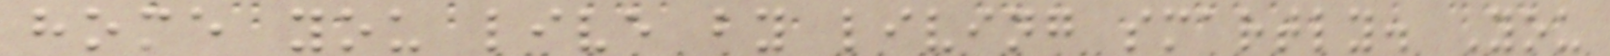home you live by living smartly. You
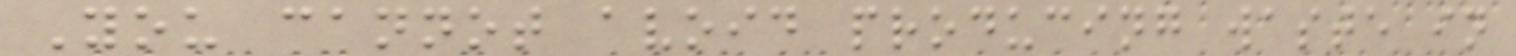You cannot avoid producing waste in
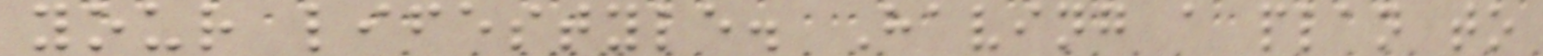your lifestyle. Having a plan to
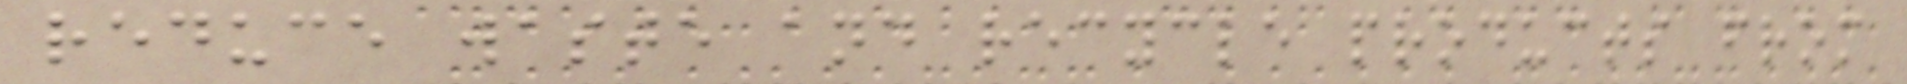reduce waste and recycle products from
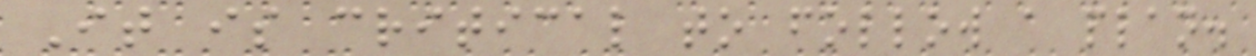It is critical to follow a plan.
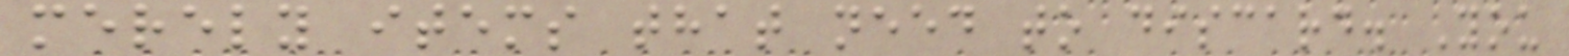merely items that need to discard. You
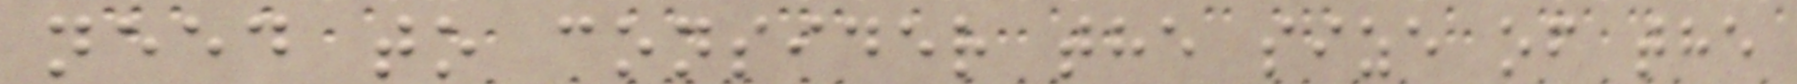need to consider the size of the
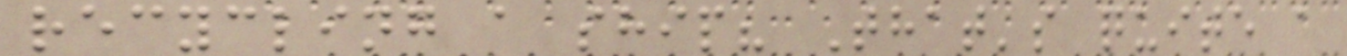recycling a ship? That's quite a
